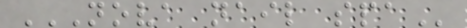NOVA NAIL SPA
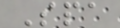Spa
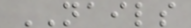NAILS
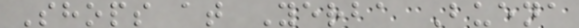Shops at Yerba Buena
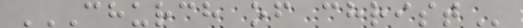CHURCH OF CHRIST
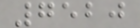7520
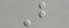B
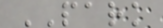PARK
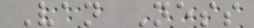Van Ness
